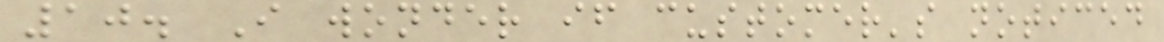10. I wonder if customer's noticed
